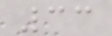33
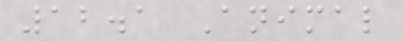12.1 Animal
